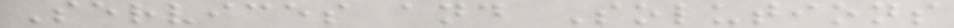Services and Solutions
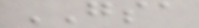GSA
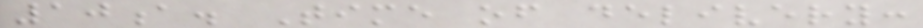10a. Time of delivery:
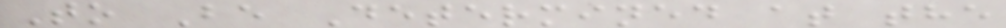To Be Determined at the
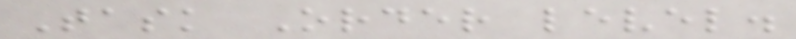Task Order level.
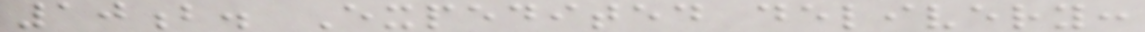10b. Expedited delivery:
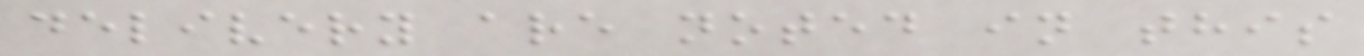delivery are noted in this
